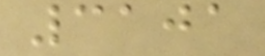3101
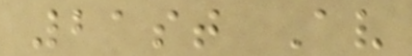21st Av
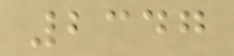2347
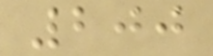200
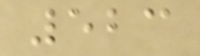523
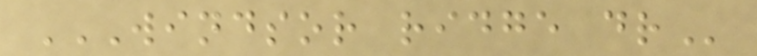WINDSOR RIDGE DR
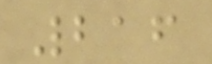216
